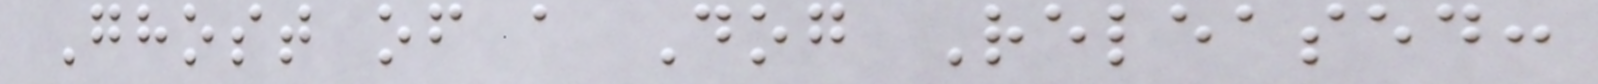Ghost of a Dog Released:
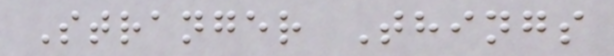Stranger Things
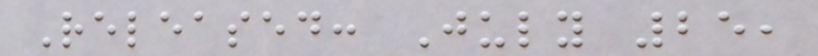Released: July 25,
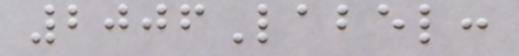2006Label:
